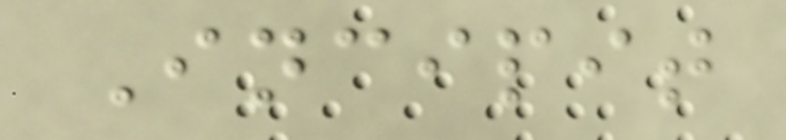Incipit
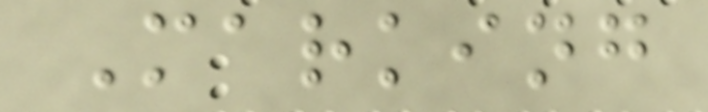Marking
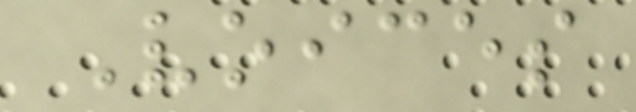Voices
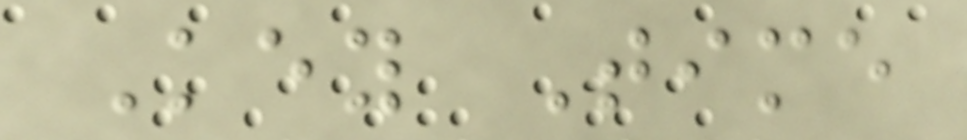Key Time
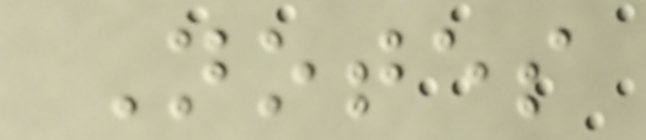Notes
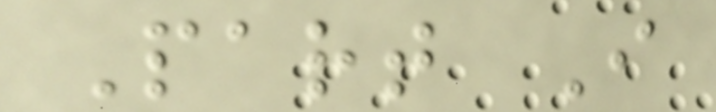Part I
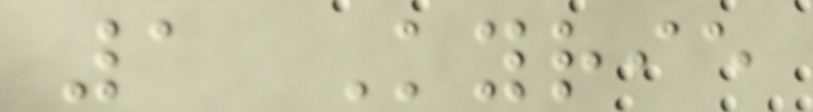1 Kyrie
